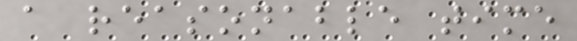a reasonable time
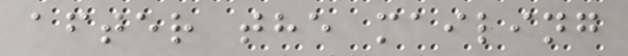after the mailing
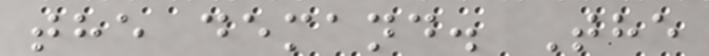the demand. The
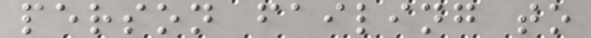person failing to
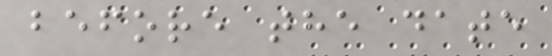before the date
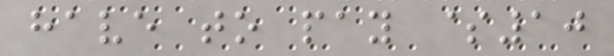have to pay $10
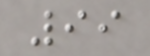99
